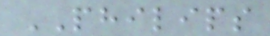PHILIPS
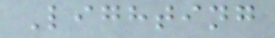Lighting
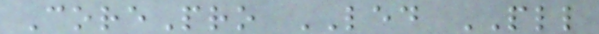CorePro LED PLL
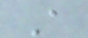A
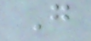G
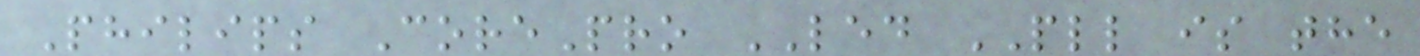Philips CorePro LED PLL is the
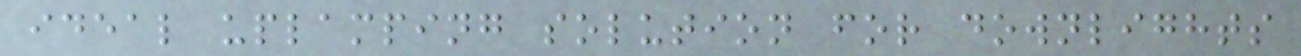ideal uplamping solution for downlights
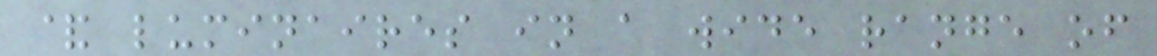& luminaires in a wide range of
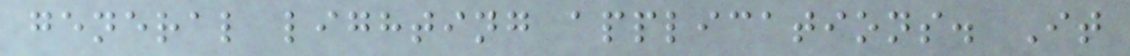general lighting applications. It
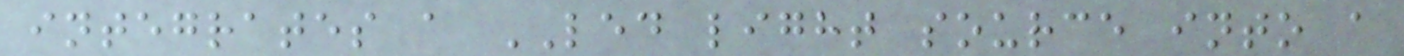integrates a LED light source into a
